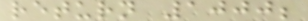return 1000;
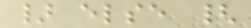} else {
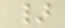}
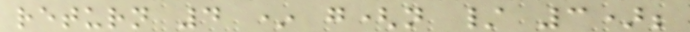return 4 * g(n / 3);
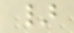}
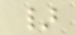}
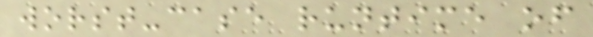worst-case runtime of
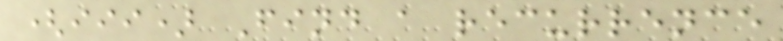(iii) Find a recurrence
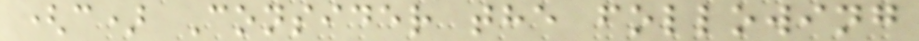(c) Consider the following
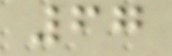67
